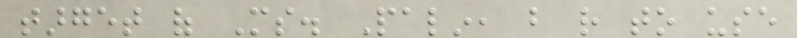target of Ms. Palin, but rather to use
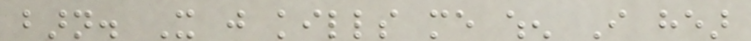barn. It just kills me when I hear
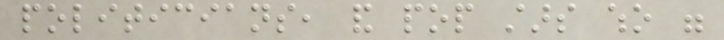politicians, and pop stars who were
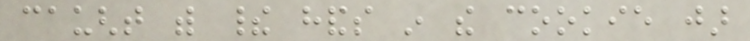caught with their hands in the cookie jar
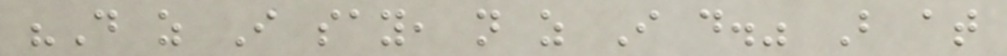"Do as I say, not as I do." But at
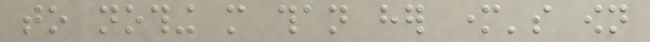to nothing more than her mother's own
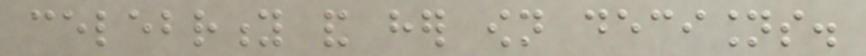celebrity and her own decisions.
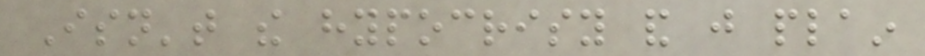Isn't the hypocrisy and just plain
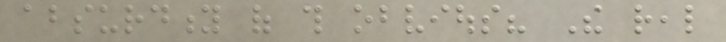absurdity of this obvious? The real
